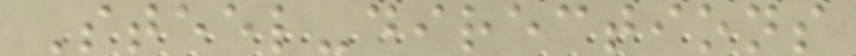Steel-directions
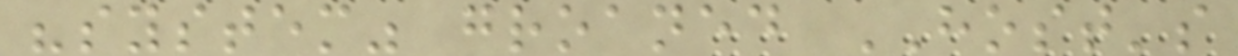"system" groaned HOST's
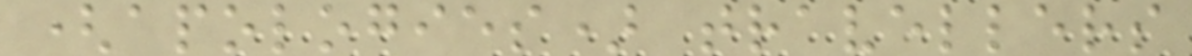(apologies) travellers
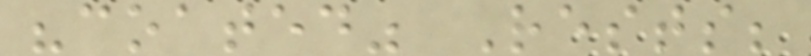"coated" Rests;
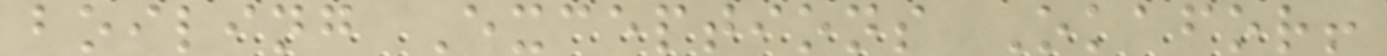boiling Exceptions Okafor!
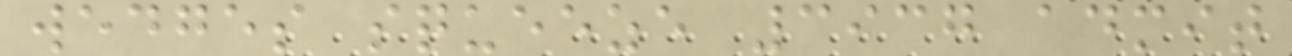wedges squeeze 3937 admit
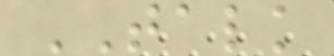TALK
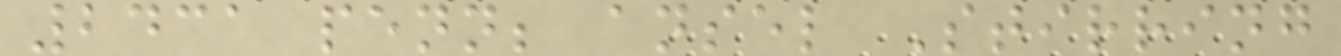2431 penn; ansel Stirring
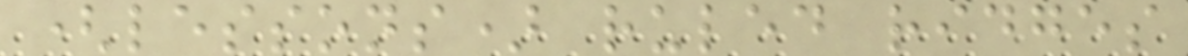(lessons) ruled ridges
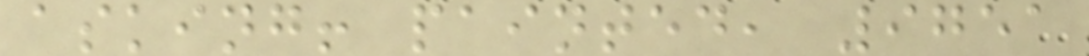asking! painted, 9751
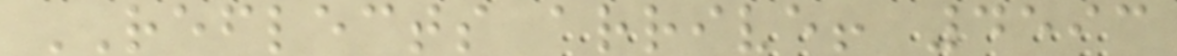REFLECTS arrive! 4593
